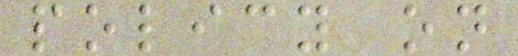policy on
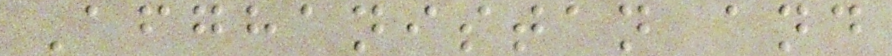Afghanistan and
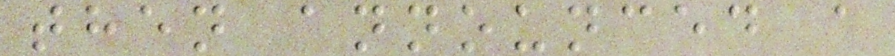then announced a
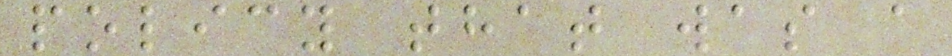policy that was a
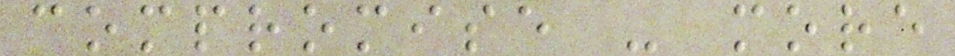compromise - more
